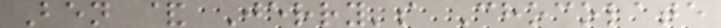Ben & Jerry's Chocolate
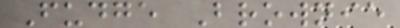Fudge Brownie
